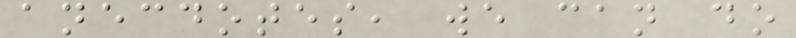anecdotes, we can do
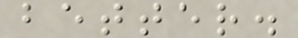better.
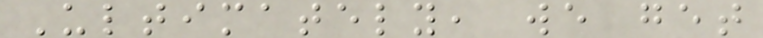Ultimately, we get
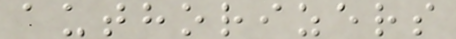authorizers
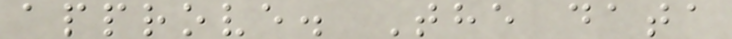approve. The data
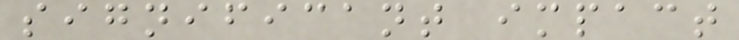significant impact
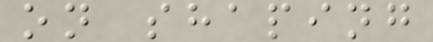on shaping
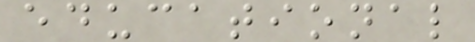educational
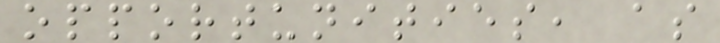opportunities, as
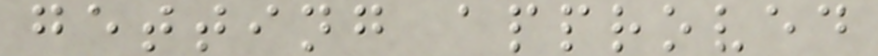getting approved
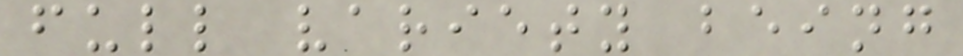full variety being
